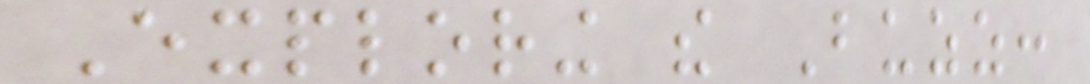Exploring the Buzz:
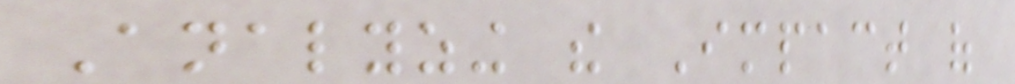Analyzing the Impact of
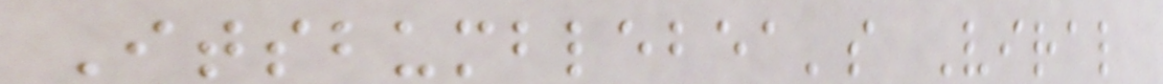Itsbumblebea's Viral
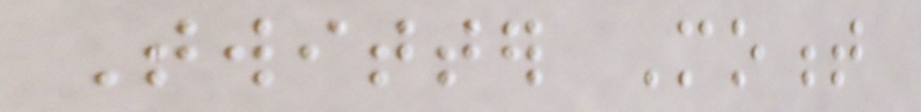Twitter Moment
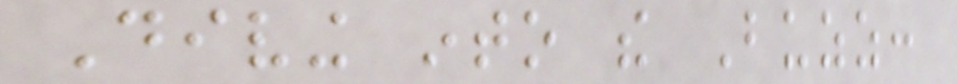Diving into the Buzz:
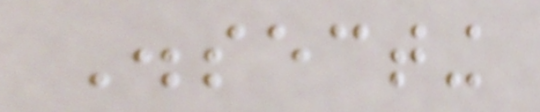Dissecting
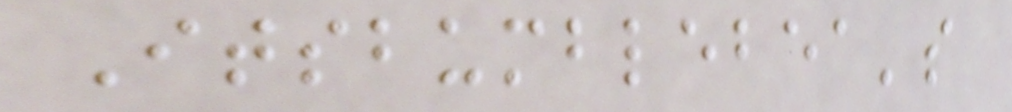Itsbumblebea's
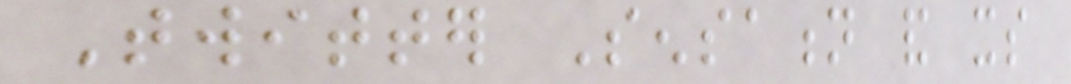Twitter Sensation and its
